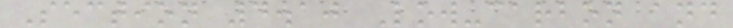Section 4.10 Low-carbon and
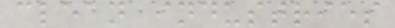clean industries
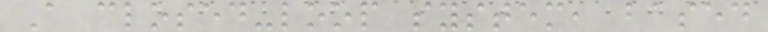A closed-loop system, based
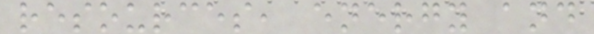resources, energy and
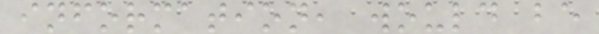information, would be
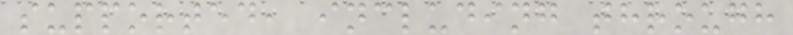supported, including through
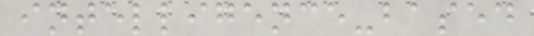intelligence-based
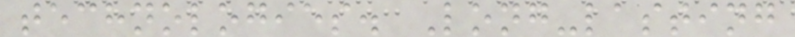technologies. Long-lasting
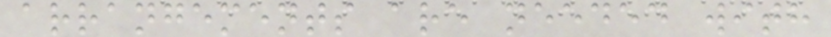arrangements are needed with
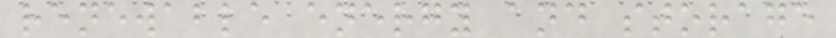renewable energy and storage
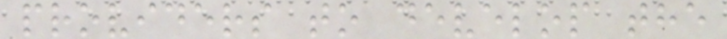providers to develop the
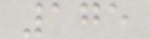175
